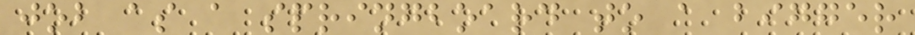job as a springboard to a bigger
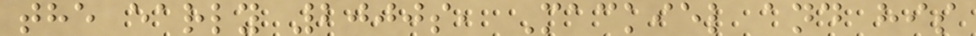the early 2000s, Mackiel and his
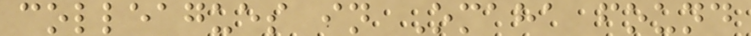colleagues in Omaha found
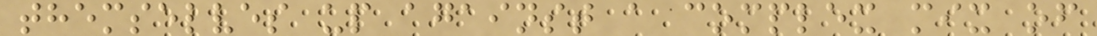themselves up against a complex mix of
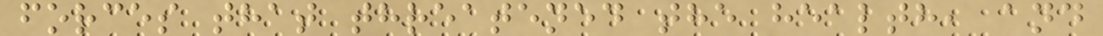forces that threatened the health, and
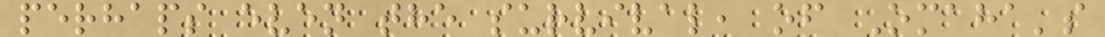perhaps even the survival, of Omaha's
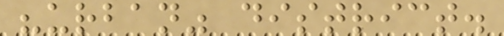"urban" district.
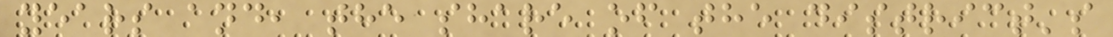years and, the share of the district's
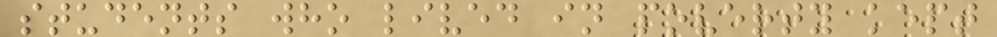students who lived in poverty kept
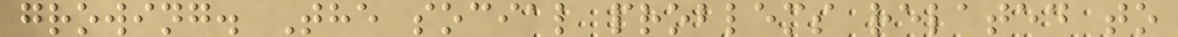growing. The social problems related to
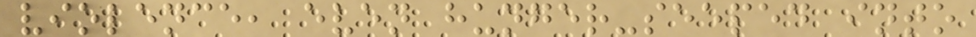violence, even hunger-seeped into
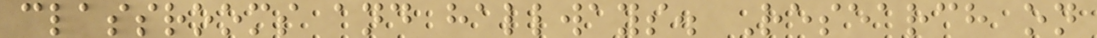classrooms and hallways. Research on
